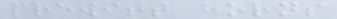prewitt horns
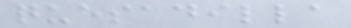quesadilla
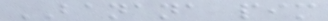BANANA pim
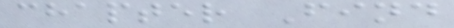chapter Find
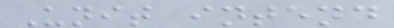Unit intend
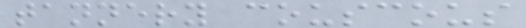tannery couscous
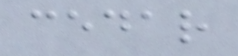cedar
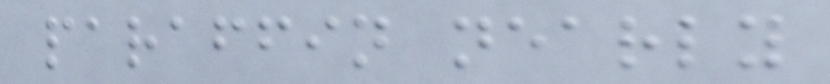paraffin nearly
